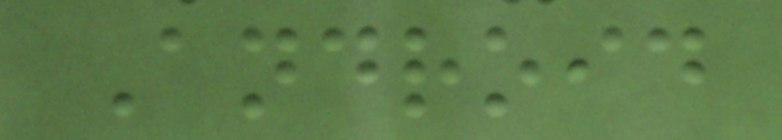Android
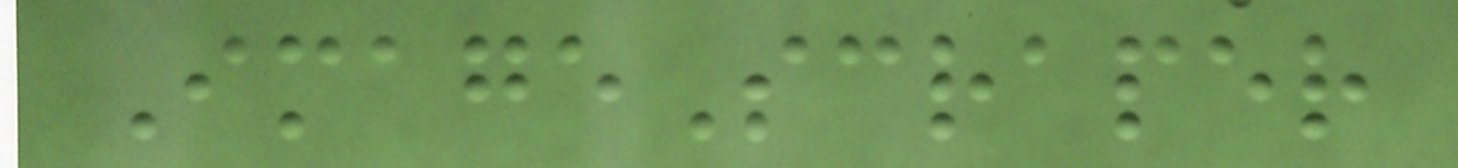ImageScraper
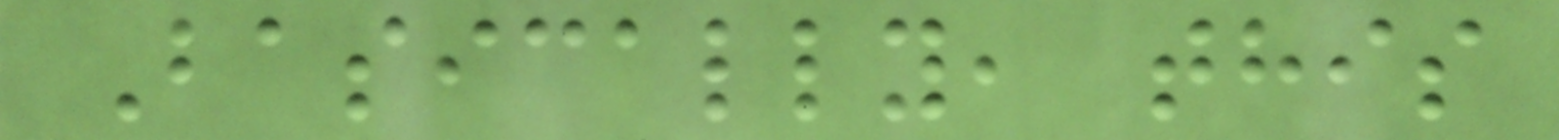Basically, this
